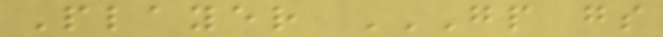Player GP GS
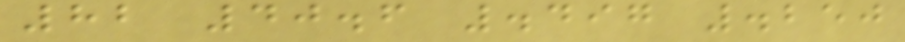82 40.6 .497 .250
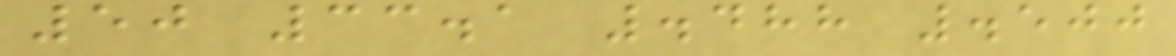50 33.1 .488 .500
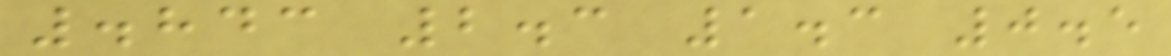.843 2.3 1.3 0.5
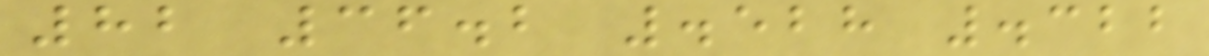82 36.2 .528 .322
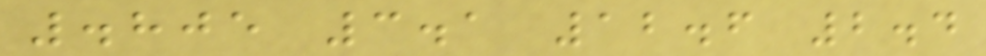.805 3.1 12.6 2.4
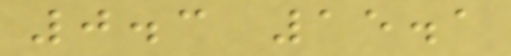0.3 15.1
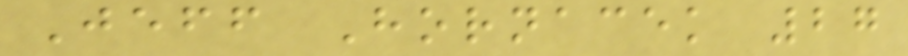Jeff Hornacek 27
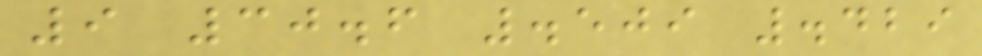9 30.6 .509 .429
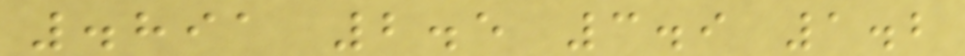.891 2.5 3.9 1.2
